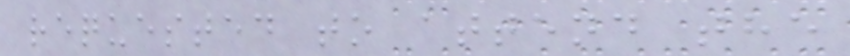requested to attend the
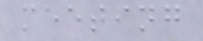meeting
